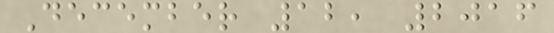December 12, 2016
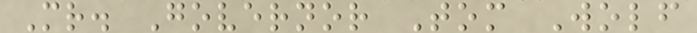Mr. Governor Tom Wolf
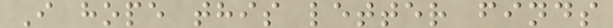I hope this letter finds
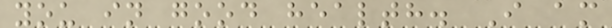you in good health. I am
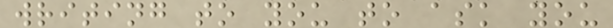writing to you to ask you
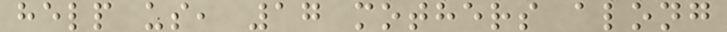help us, 17 mothers along
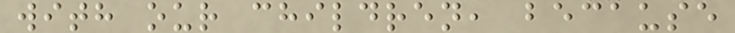with our children, because
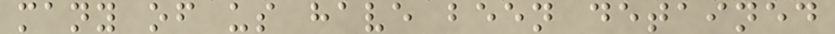many of us have been detained
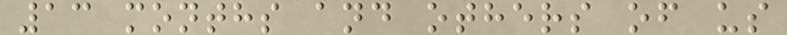13 months and others of us
